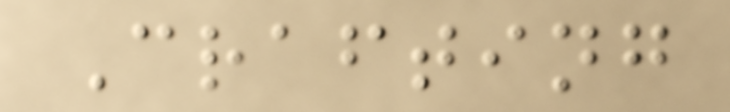Crafting
